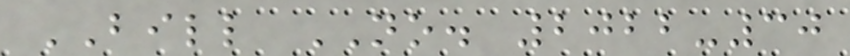BILL NO. 2022-30
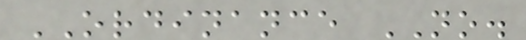ORDINANCE NO.
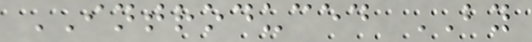INTRODUCED BY
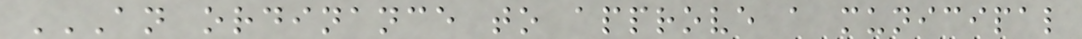AN ORDINANCE TO APPROVE A MUNICIPAL
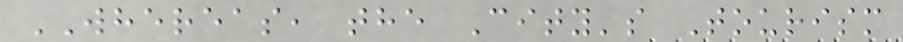WHEREAS, the City's Tourism
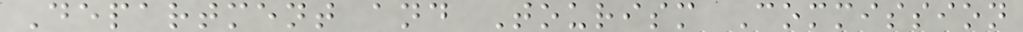Department and Tourism Commission
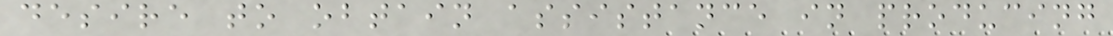desire to obtain assistance in producing
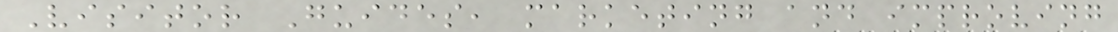Visitor Guides, marketing and improving
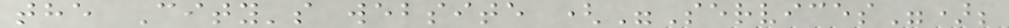the City's website ("Services");
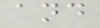and
